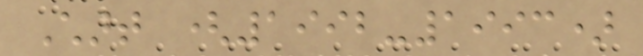Chart (1992-1993)
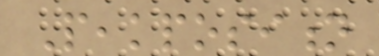Peakposition
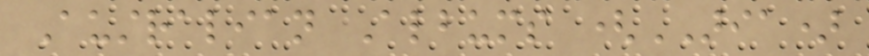Australian Albums (ARIA)
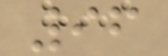96
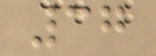37
